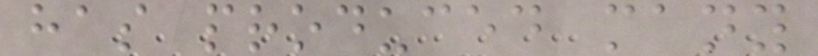has produced many
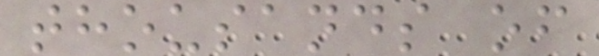thousands of
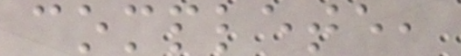complete,
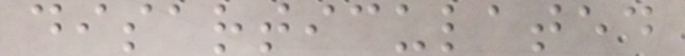disarticulated
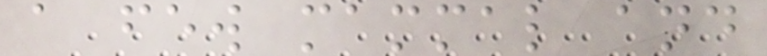a few mammal and
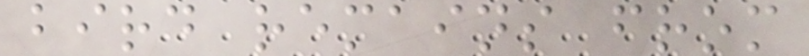bird remains from
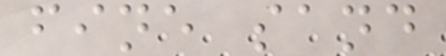fine sand
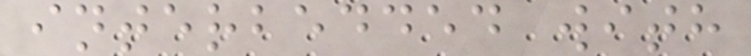interbedded with
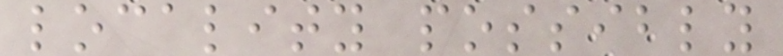locality possibly
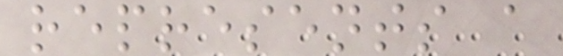represents a
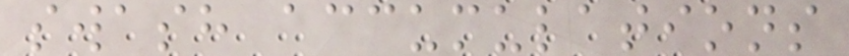swash accumulations
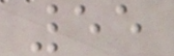55
